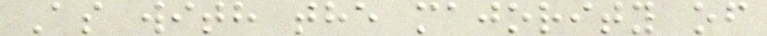As with the majority of
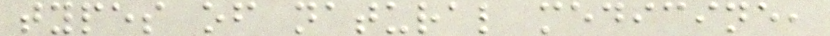types of natural medicine,
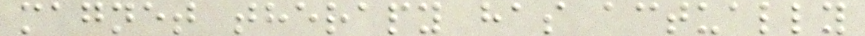magnet therapy has actually
